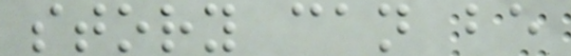story can be
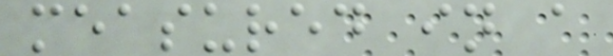measured in a
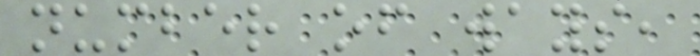number of ways,
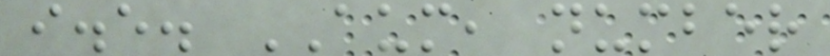i.e. AUM, number
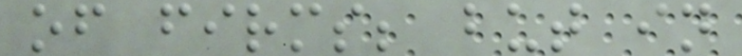of firms; but in
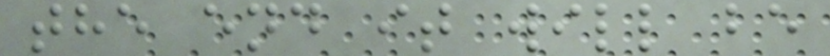the end it will be
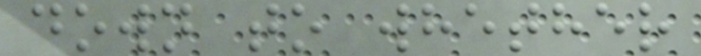down to whether
